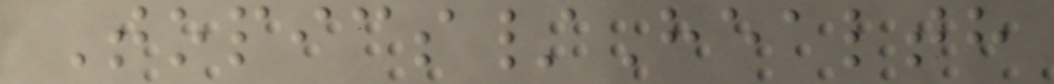Topics/Health
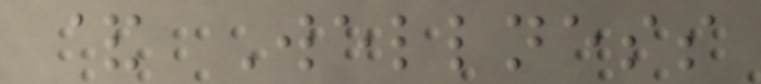& Wellness
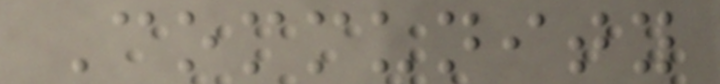Community
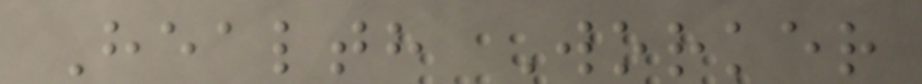Health Worker
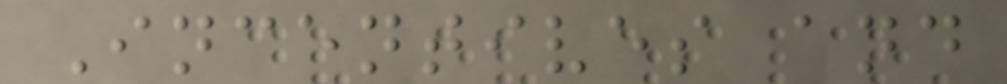Incentives and
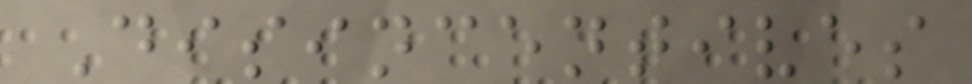Disincentives
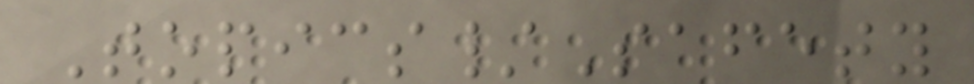Topics/Safety
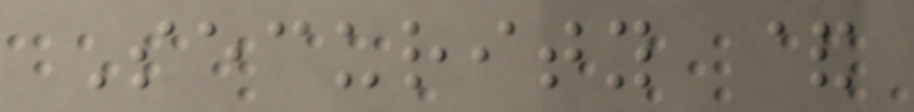Security &
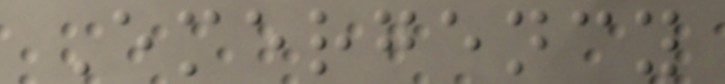Emergency
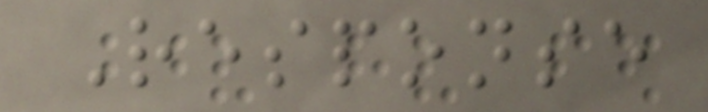Response
